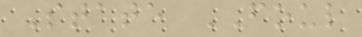State FOUL
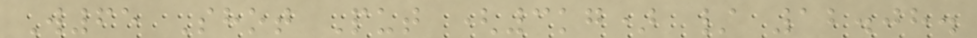W65 Shot Put (3kg) / 12.08.
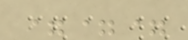===
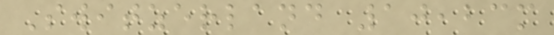Switzerland 10,23m
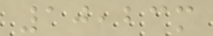10,23m
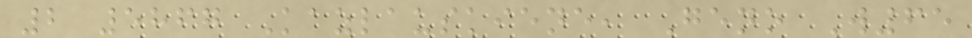2 5867 Kazlauskiene, Geno W65
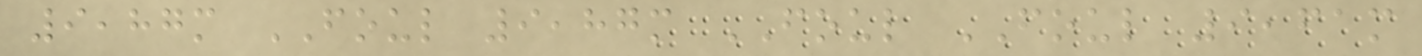9,87m FOUL 9,87m FOUL FOUL 9,61m
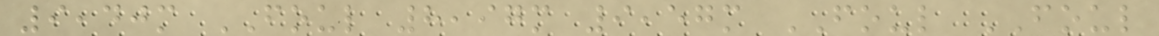9,40m FOUL 8,97m 9,57m FOUL FOUL
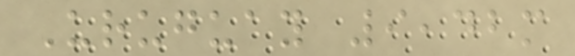Uruguay 9,42m
